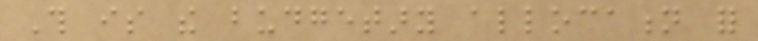This is the budgetary allocation for
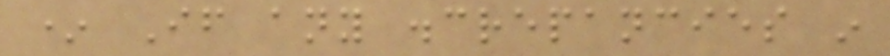* If any discrepancies in
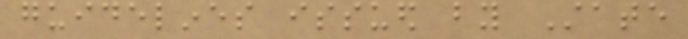guidelines issued by State
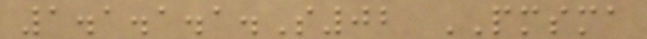1.1.1.1.S02 PMSMA
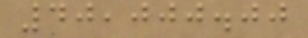40,000.00
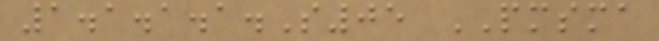1.1.1.1.S05 PMSMA
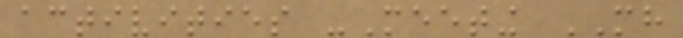activities -Meeting MH
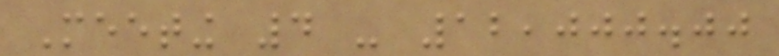Meeting 4 - 12,000.00
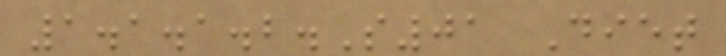1.1.1.2.S01 Diet
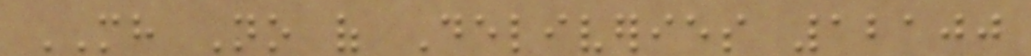MH No of Deliveries 12100
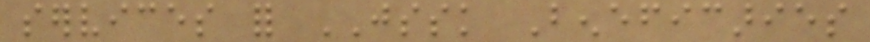services for JSSK Beneficaries
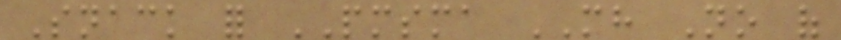Snack for PMSMA MH No of
